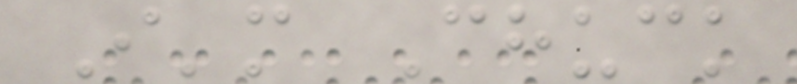I'm Chuck
